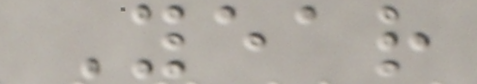Year
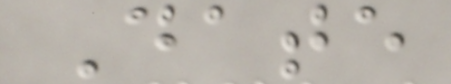Date
